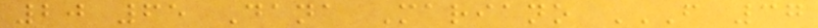20 65 Dana Mariano F 37
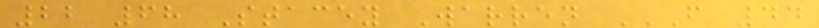22 68 Stacey Warren F 44
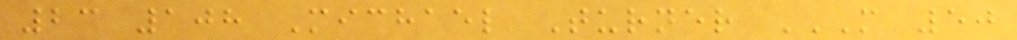23 108 Michael Turner M 50
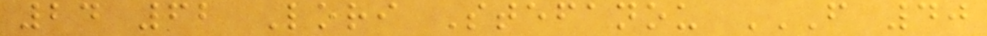24 62 Lori Stefanou F 40
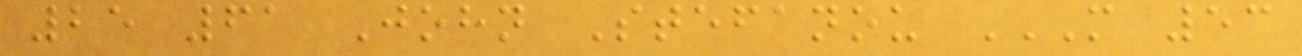25 61 John Stefanou M 53
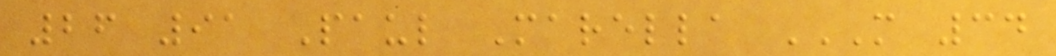26 91 Paul Marella M 34
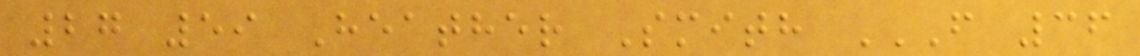27 59 Heather Smith F 36
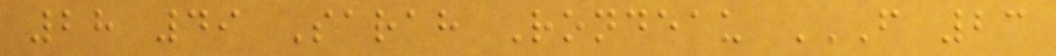28 49 Sarah Rondeau F 23
